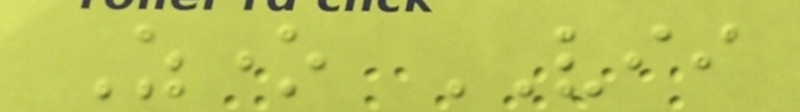Zone VII
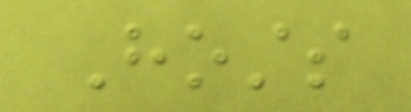Hosts
